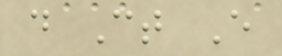d Ct E
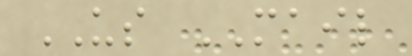US MAIL
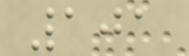101
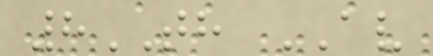8TH AV
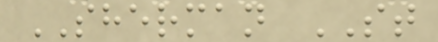SHERMAN ST
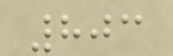803
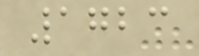1723
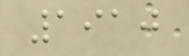1910
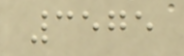3575
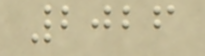2026
